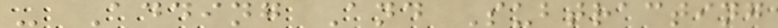- Adding And Subtracting
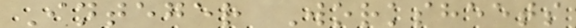Integer Worksheets
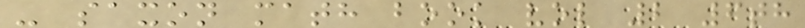- saxon math book vol 2 6th
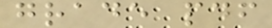grade pdf
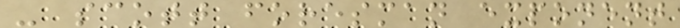- scott foresman exponent
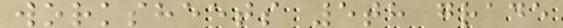worksheets 5th grade
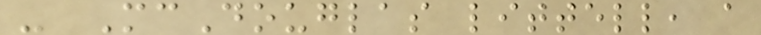- McDouglas littell, a
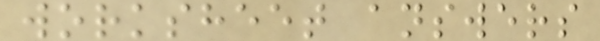worksheet answers
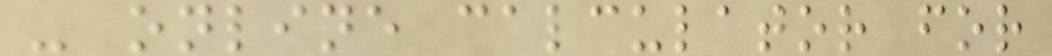- online calculator for
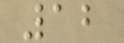12
